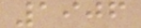1906
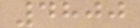4800
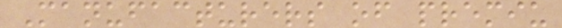Manufacturers of premiu
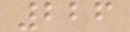226
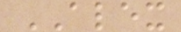ALEX
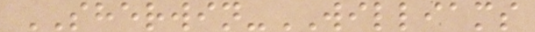SHERWIN-WILLIAMS
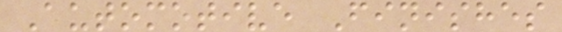Automotive Finishes
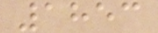1853
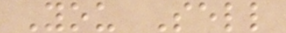You Sell
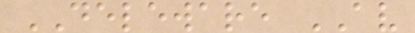DELEWARE AV
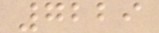7229
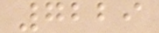7229
